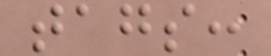tags:
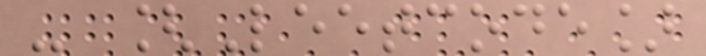- [Leetcode]
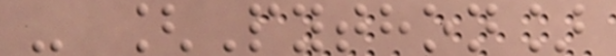- [Python]
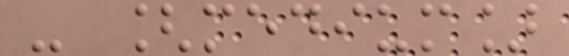- [medium]
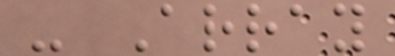- Array
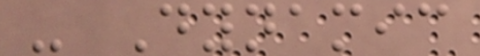- Dynamic
